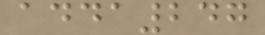adda247
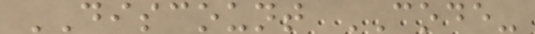DISCOUNT CODE-
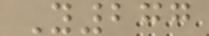Y277
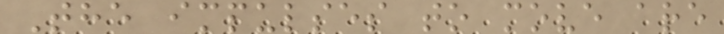The impulses to move are
